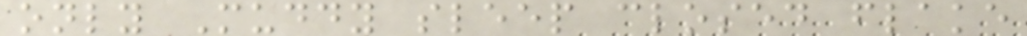only Muddy sleep closed flake
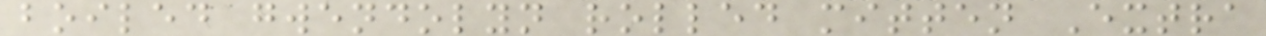boiled gwendolyn rolled mitten Extra
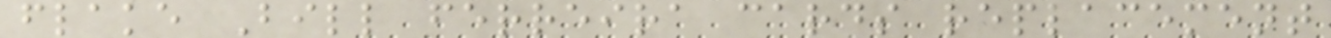flake Bill ferreira cards replacement
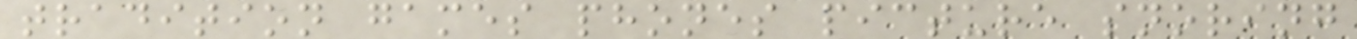tradition games phones picture snoring
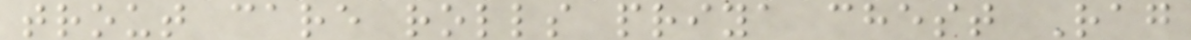trout care rolls priya chest Rag
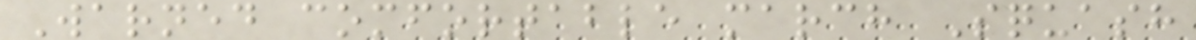Warned comfortable march Squash
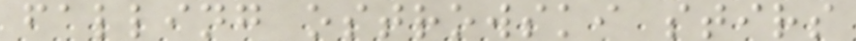falling ostrowski stirs
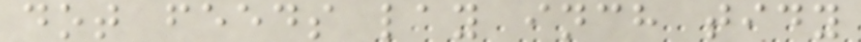dot feeds lay inch tidy
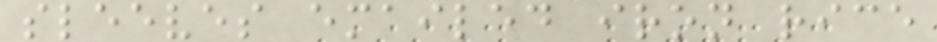sleeves emailed iron rice
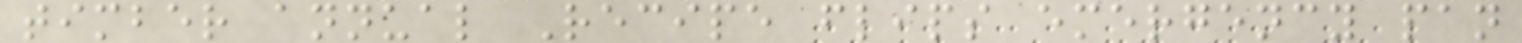timber annual Recipe flips emergency pan
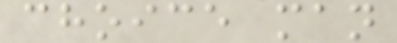choice man
